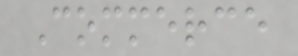Commerce
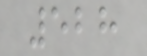528
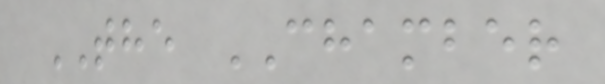THE CHAMBER
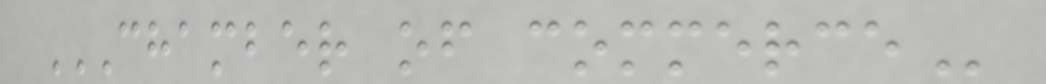CHAMBER OF COMMERCE
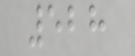528
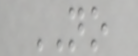NO
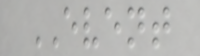EVENT
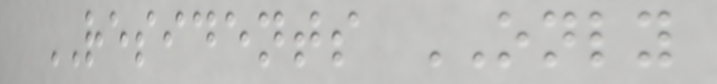RESIDENTS ONLY
